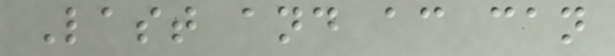Last and ac can
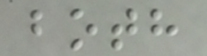both
